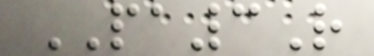PA3R
